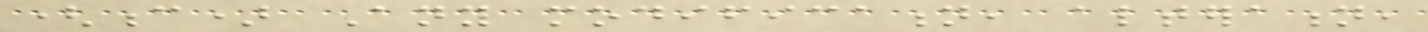(c) Any modification, alteration,
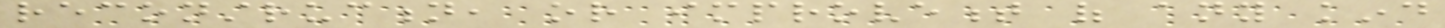reconstruction, or improvement of any kind
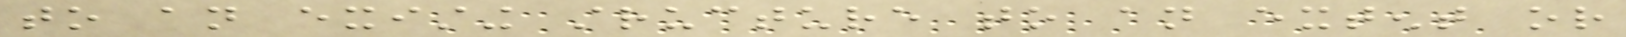to an existing structure to an extent or
